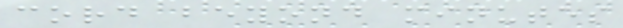cord beyond minutes
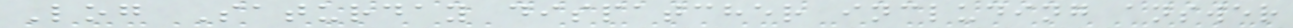Log Saturday dispatcher including answer
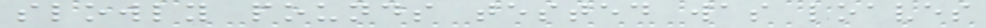slowly pounds tested was loaves
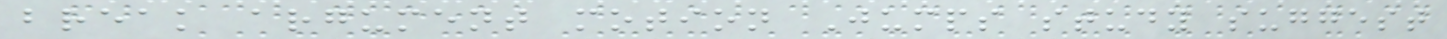break argument motion Jumps study suggest
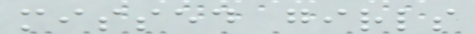missed girls
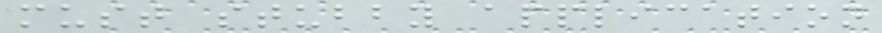must stubby application
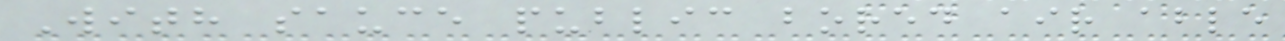With sauce public bored air able
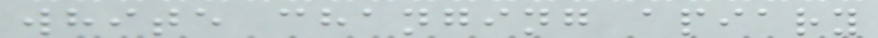white changing apiary
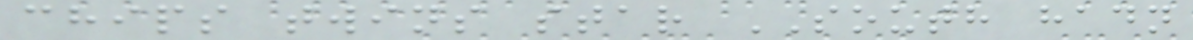chips twins star SOUTH hadn
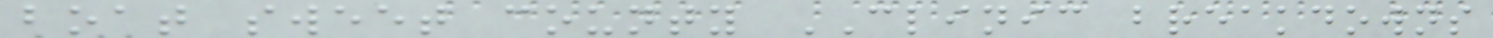boat sweet county CLINIC breakdowns
